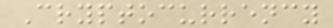Cryptocurrency
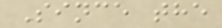Since the
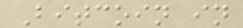Bitcoin in
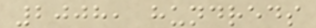2008, hundreds
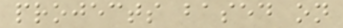projects based on
